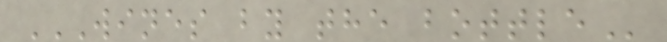WINES BY THE BOTTLE
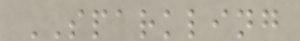SPARKLING
